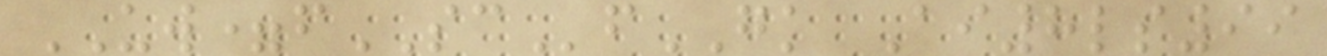UW=fSCfGK Ai8ls99
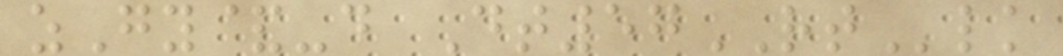zGy&-d Dt57RTlk
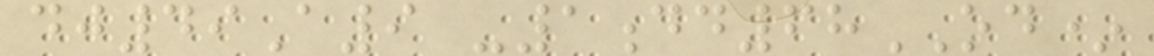dj49A9 -1dd68OD*
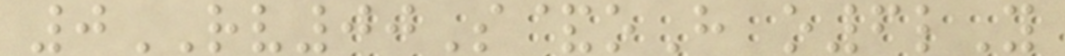0RV00S&oH o6lY
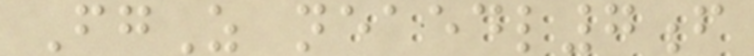FgZ neaedl7f
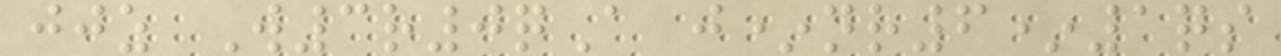jjz W3r0qA j*nr6*1qs
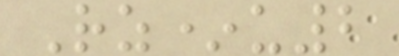Rz*u2
